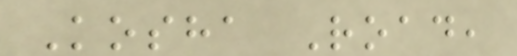Kosha Road,
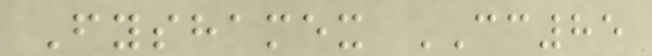Fyshamex CC85
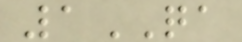1QA
